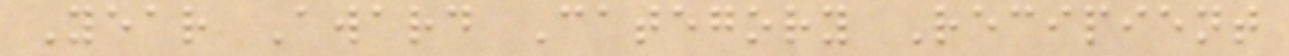Year Award Category Recipient
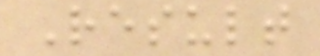Result
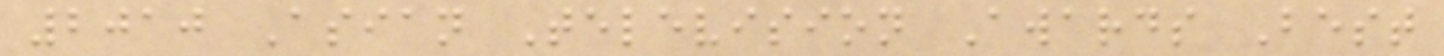2010 Asian Television Awards Best
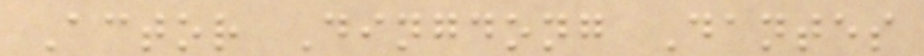Actor Dingdong Dantes
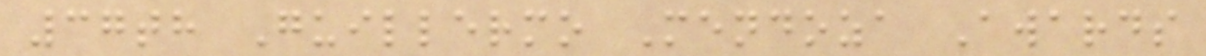37th Guillermo Mendoza Awards
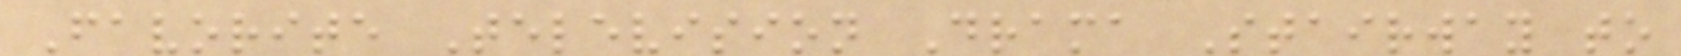Favorite Television Drama Stairway to
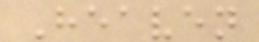Heaven
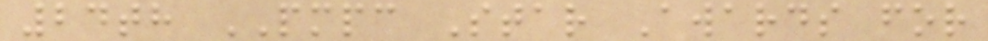24th PMPC Star Awards for
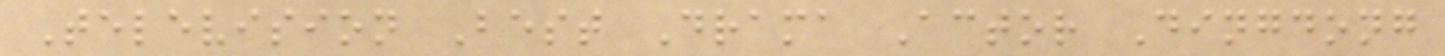Television Best Drama Actor Dingdong
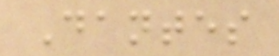Dantes
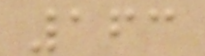163
